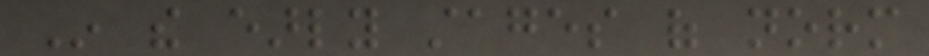In the early stages of norm
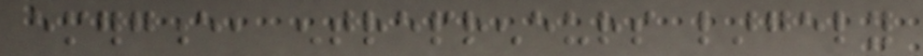emergence, entrepreneurs largely
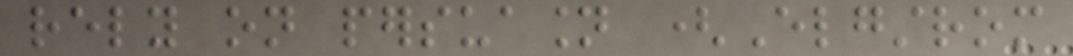rely on persuasion (Elgstrom
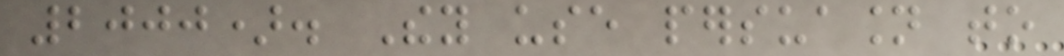2000). They use persuasion to
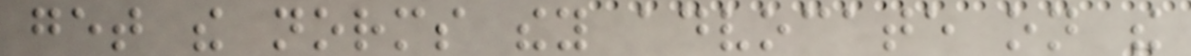get the norms they advocate on the
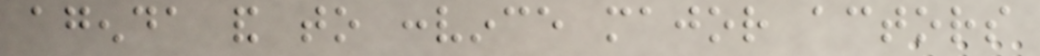agenda and to convince major actors
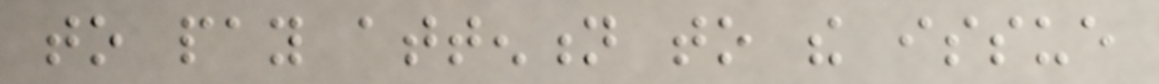to pay attention to the issue
